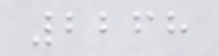2268
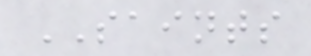SAINTS
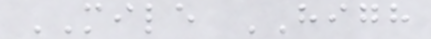MILE HIGH
